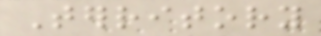Territory
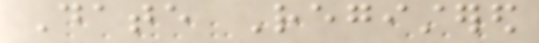Date Registered
